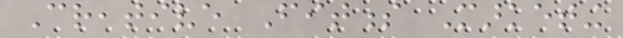Creative Fitness Marketing
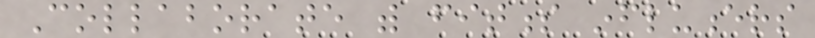Collaborate with fitness influencers
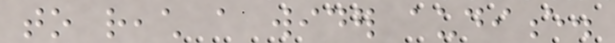to reach a wider audience.
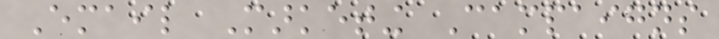Email Marketing Campaigns
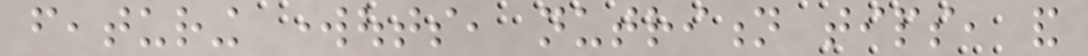featuring workouts, nutrition tips, and
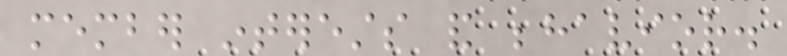member interests and behavior.
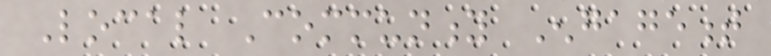Local Community Engagement
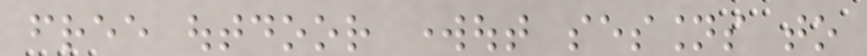free outdoor workout sessions to
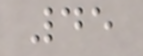45
